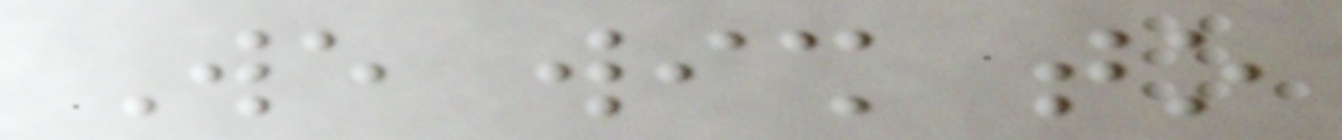We wish to
